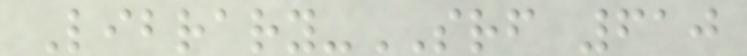Library-SRF 610
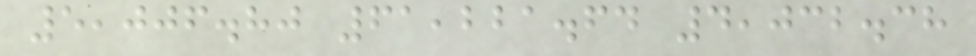5,006.80 61,221.64 4,032.38
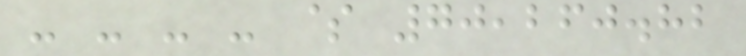- - - - $ 70,260.82
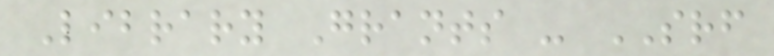Library Grants - SRF
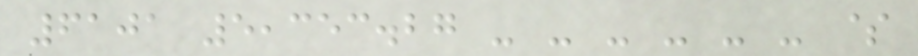6101 5,353.27 - - - - - - $
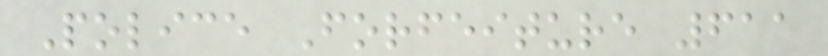Police Forfeiture 611
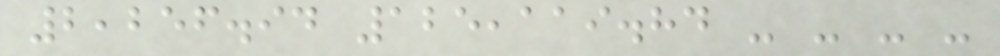2,256.94 125,119.84 - - - -
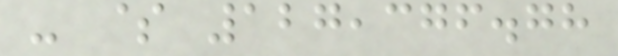- $ 127,376.78
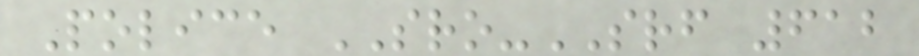Police SRO-SRF 612
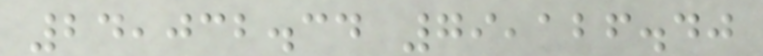24,032.34 79,126.40
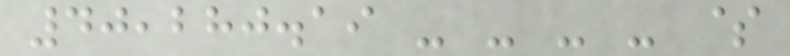40,280.19 - - - - $
